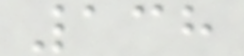138
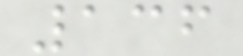136
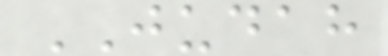JUDAH
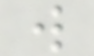w
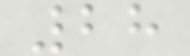28
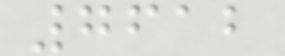7612
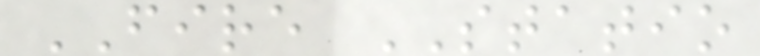FIRE STATIO
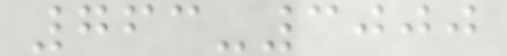763-3000
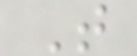T
